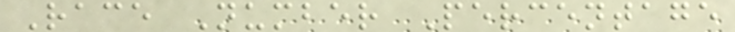Race Number Percentage
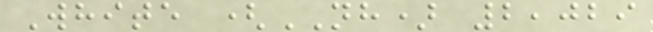White (NH) 2,029
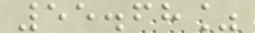55.68%
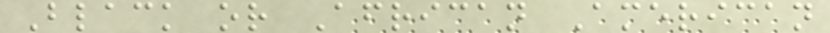Black or African American
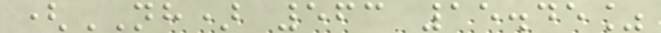(NH) 563 15.45%
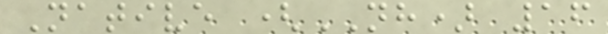Native (NH) 16
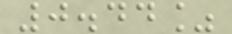0.44%
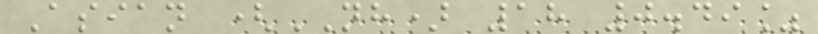Asian (NH) 18 0.49%
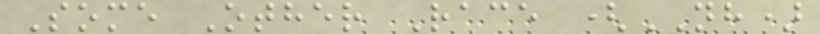Some Other Race (NH)
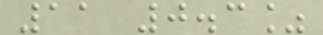11 0.3%
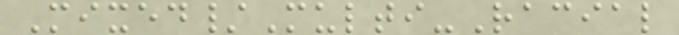Mixed/Multi-Racial
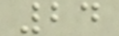24
